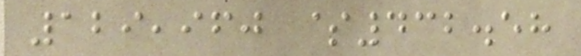129,960 $432.58
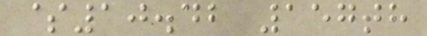$10.42 157th
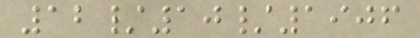12/10/1906
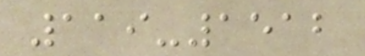119-1512
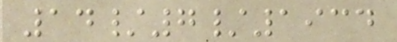14/7/1934
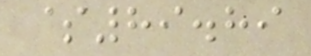$89.89
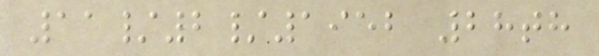11/2/1952 28th
